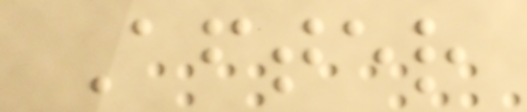After
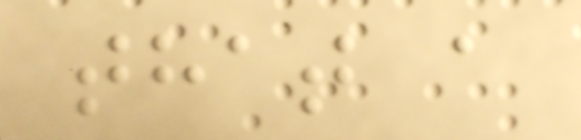that a
